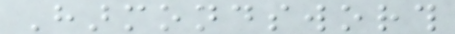Harmondsworth
